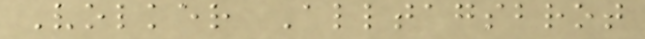Volker Alltagsbrot
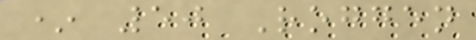* 50 Roggen
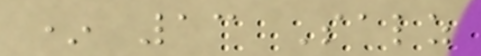* 13 Salz
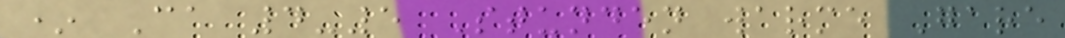* Ca 4-5 Stunden warme Gare
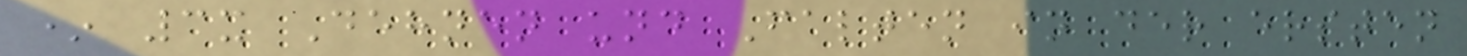* 3x Dehnen und Falten in der ersten
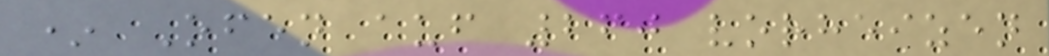* Ofen auf 260 vorheizen
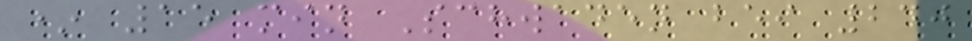* 15 min Schwaden bei 240
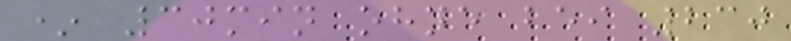* 30min ohne bei 230
